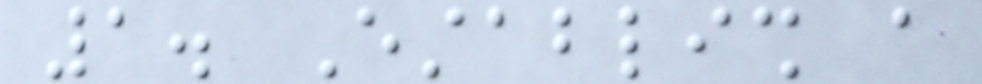1. Establish a
